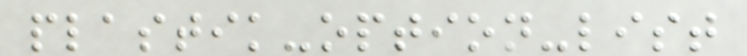plastik-option-list
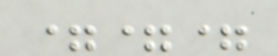===
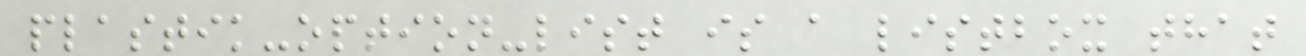plastik-option-list is a listbox that
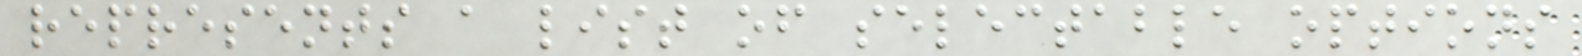represents a list of selectable options
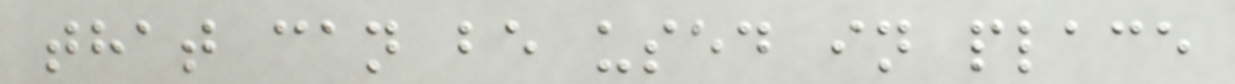that can be used in place
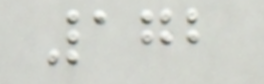172
